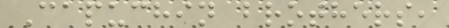Capuchin brothers,
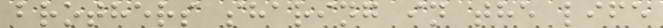brothers sharing in the life
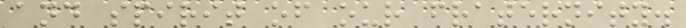and spirit of our fraternity.
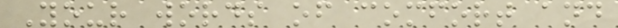Your words of comfort and
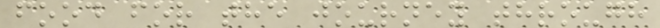food for the journey through
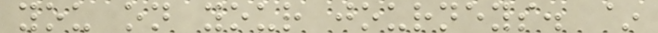you on your journeys. ~
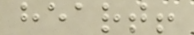heart!
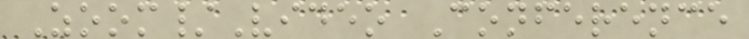Zoom/Video Conference
